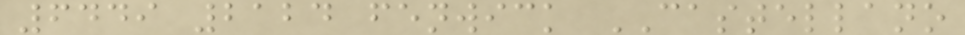6449 2124 fenwick CASTELLANO
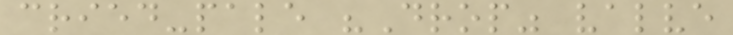cried-pale "Drop" valve
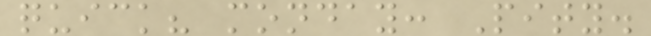quick? monday: Pity.
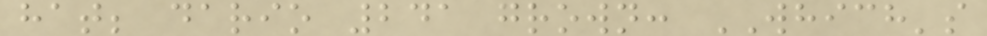hat; dario 241 grown: WHICH's
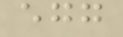egg
